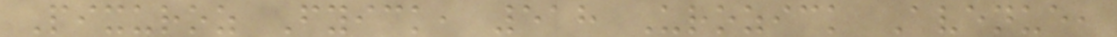Pixuroz Fyick, 518 Urozick Avenue,
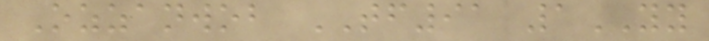Ozzanwob TF91 1YY
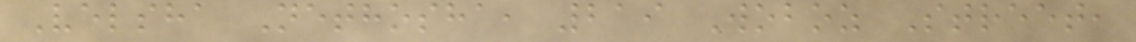Velsha Nethosha, 219 Woboz Street,
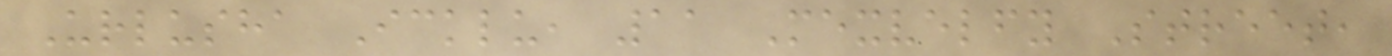Urlusha Icklu, 11 Mexvelfy Street,
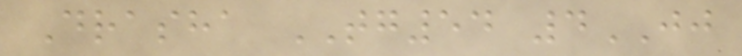Drasha TG54 4JJ
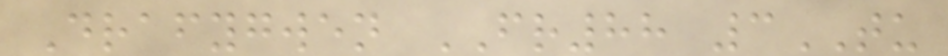Drafygwen FR88 3TU
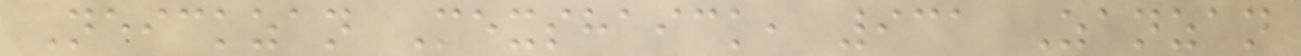Neickzan Mexshaick, 931 Zanzan
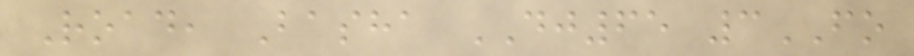Road, Basha DJ65 3FO
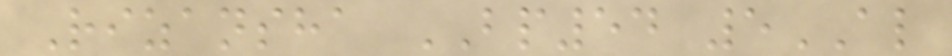Rizansha BP54 5AL
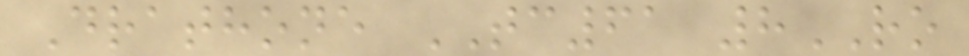Drathone TC61 8RO
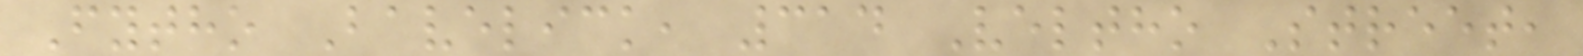Fytho Bavelick, 314 Veltho Street,
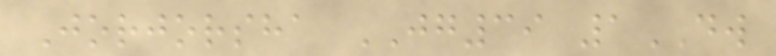Jorjorsha JG39 1DW
